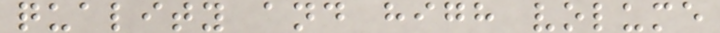quality and high volume
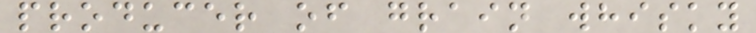producer of grain whisky
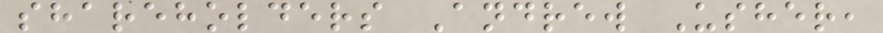shareholders Andrew Usher,
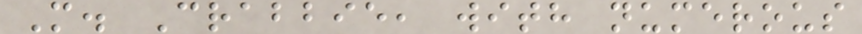M. Crabbie, with numerous
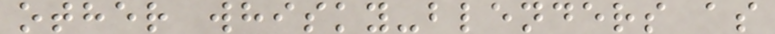other whisky-blenders as
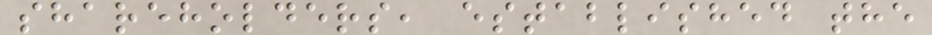shareholders, established the
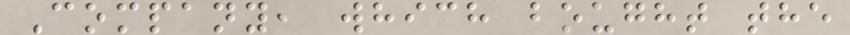Company, which bought the
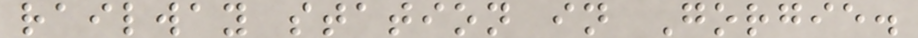railway station in Gorgie.
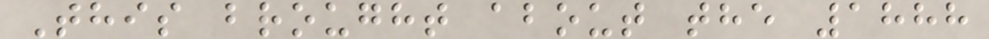This brought about the 1888
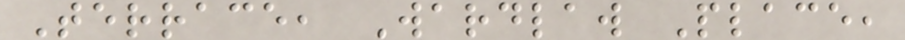Terrace, Wardlaw Place,
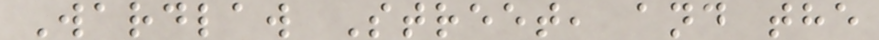Wardlaw Street, and the
